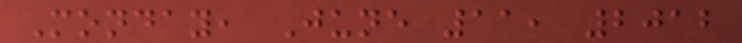Monday, June 11, 2012
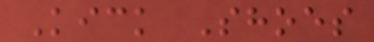Kick Shoes
